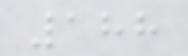188
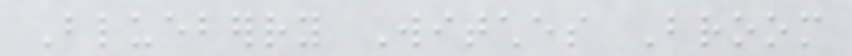Blueberry Witches Broom
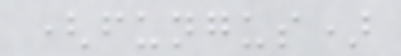(fungus)
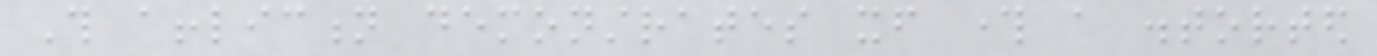This affliction demonstrates itself through a distorted
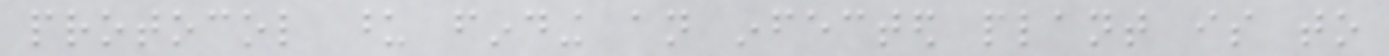protocol upon finding an infected plant is to
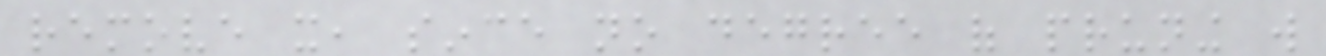remove it, since no degree of pruning will
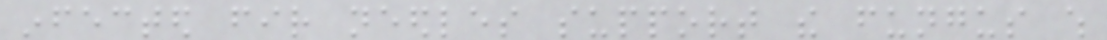infected fir needles support the fungus which
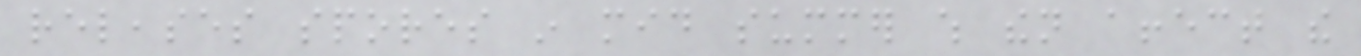releases spores in mid summer which then affect the
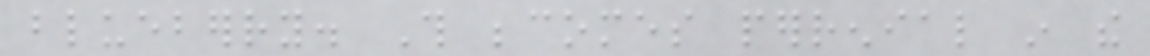blueberry. This becomes perrenial in the
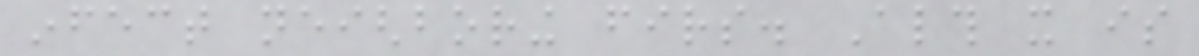infect neighboring firs. Although it is
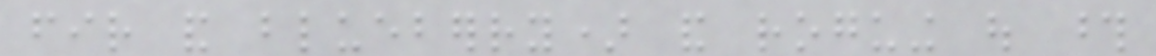fir and blueberry) and roguing out those
